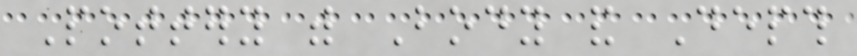Pottery with Body and Depth
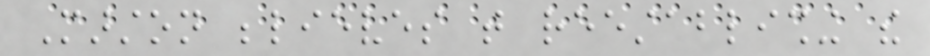Marston believes that reestablishing the
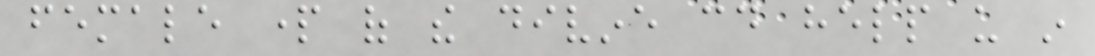female part of the divine could help us in
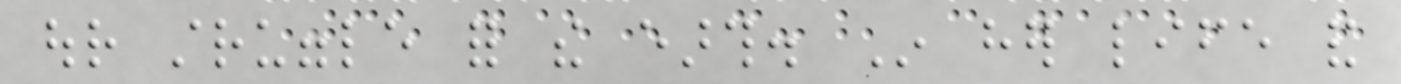our struggle for the earth. In her life and
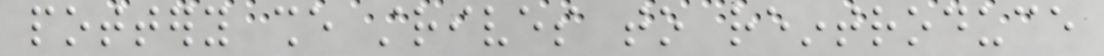pottery she strives to reintroduce
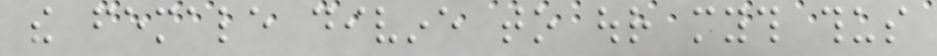the female divine to our myth thus
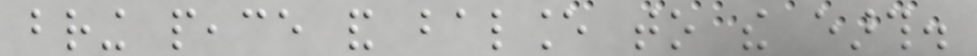bring peace and balance to the earth.
